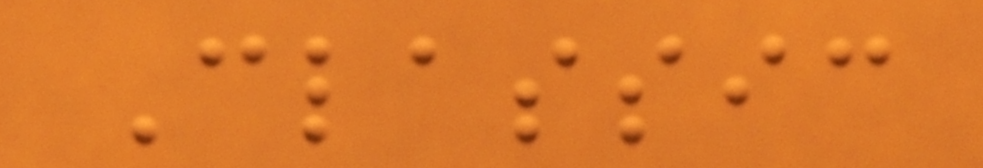Classic
